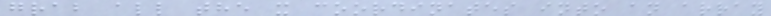grab all the x coordinates into an array
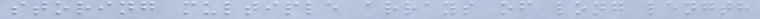storing multiple arrays of long length
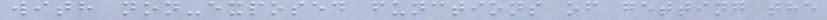with non-exposed functions of getting the
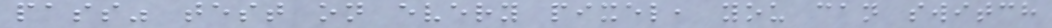pass" test on every pixel, you can switch
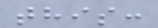this:
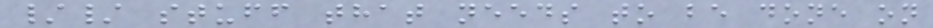// stuff that needs to be done on
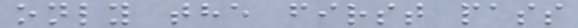only the first pass
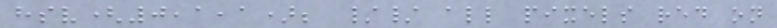hsv(0,1,1); // all pixels red on
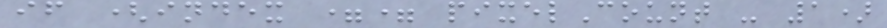if (index == pixelCount - 1)
